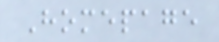Homepage
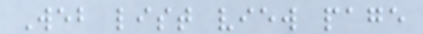Web list view page
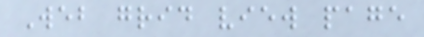Web grid view page
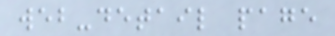web-detail page
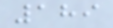189
